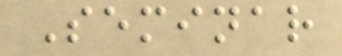Seminar
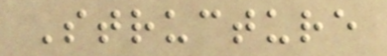Structure
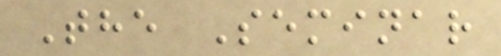The Seminar
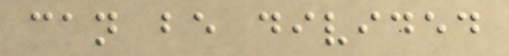can be divided
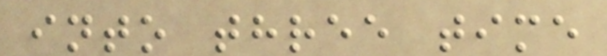into three time
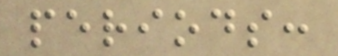periods:
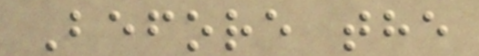Before the
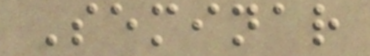Seminar
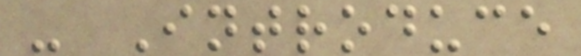- Introduce
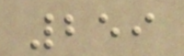259
